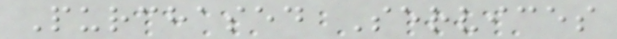Purchased Services
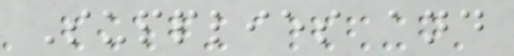Supplies and
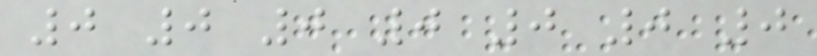0 0 0 0 0 0 0
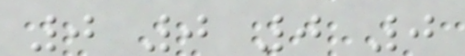0 0 0 0
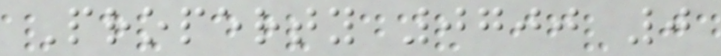Property 0700 0
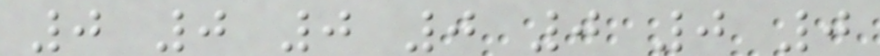0 0 0 0 0 0 0
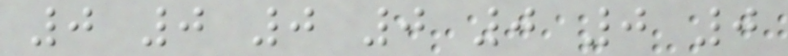0 0 0 0 0 0 0
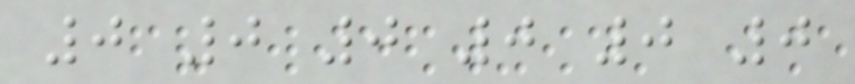0 0 0 0 0 0
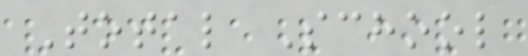Total School
